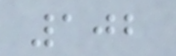102
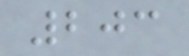203
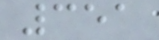351
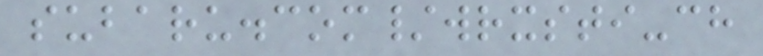subaru.com/wrxsti-ch
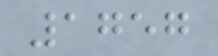1757
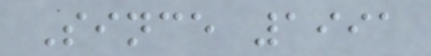Since 1991
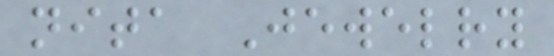nita Jewelry
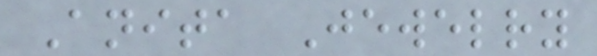Anita Jewelry
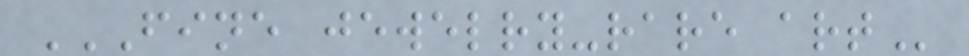FINE JEWELRY-RARE ART
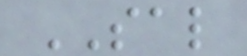SAL
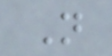N
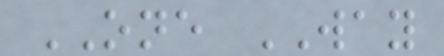ONE WAY
